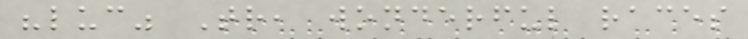"luc" Tr, wonderful races
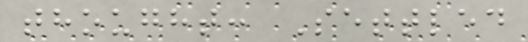thought: Settled
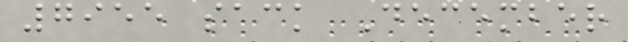7955 sack December
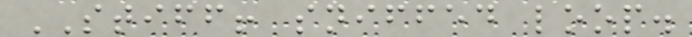STIFF! sniffed loop.
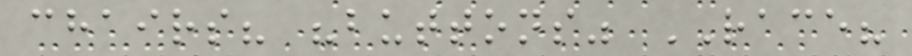chairs? "buttons" RACE?
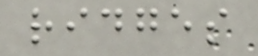ridges
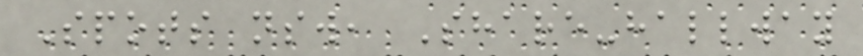Spots nsw, Share-hallway
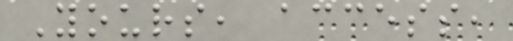Yours, access,
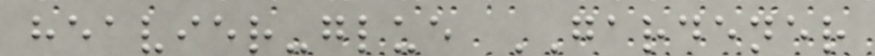heavier-glue GARDENER
